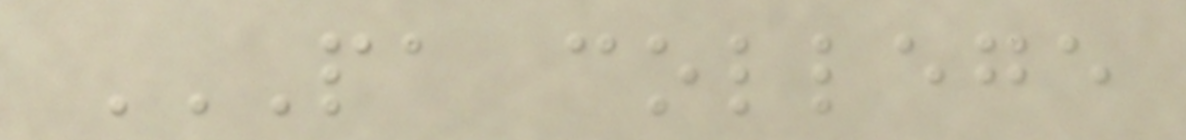PA COLLEGE
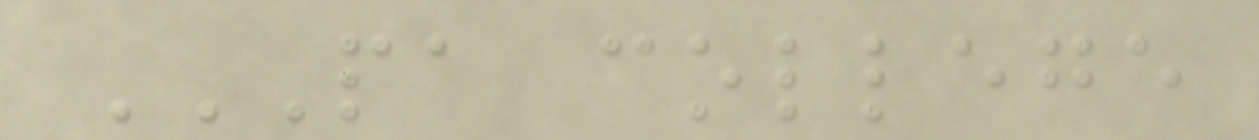PA COLLEGE
